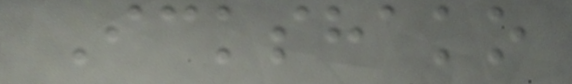Ickshako
